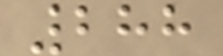288
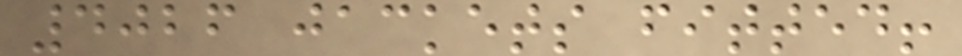4026 jackets fitted!
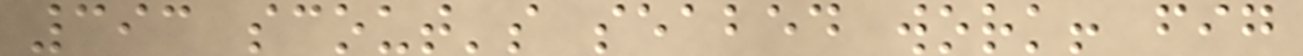393 scout's seabed work! fig
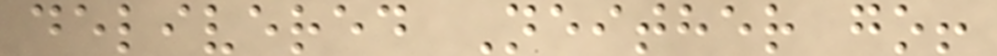delivered Neither go!
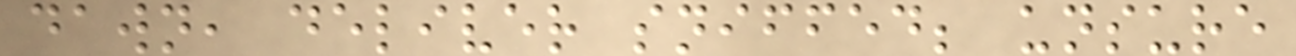dawn, deliver sniffed; unsure
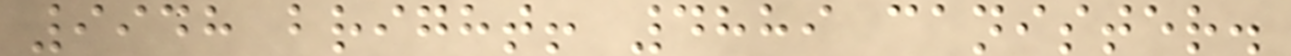9948 bright! 4889 canister.
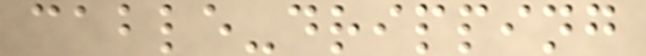cable-dripping
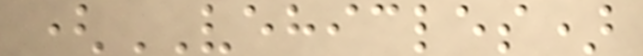(VEHICLES)
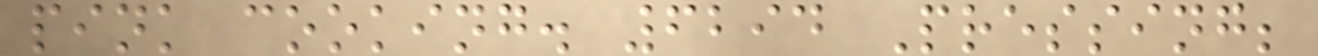pink cooking. 6294 Pressing;
